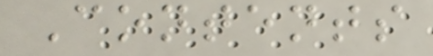Contents
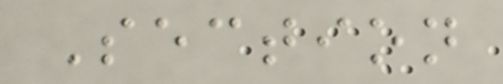Section
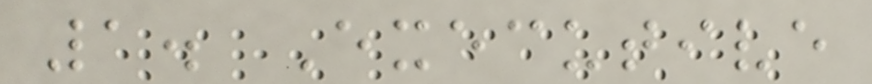1. Executive
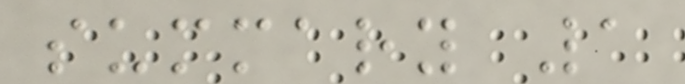summary 1
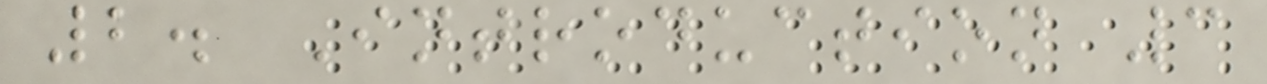2. Introduction 3
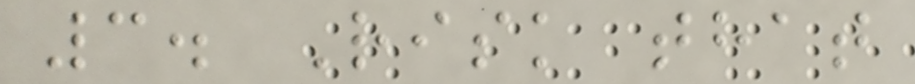3. Risk that
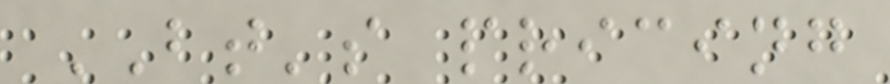BT's pricing
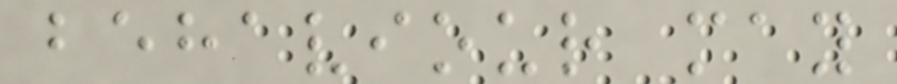behaviour may
